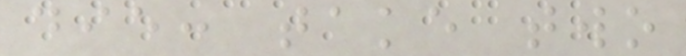die: take two
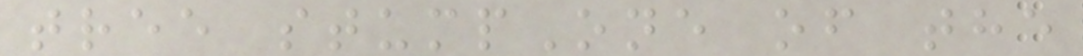tree stumpOne of the
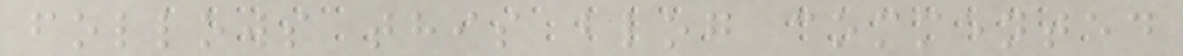follows this blog commented
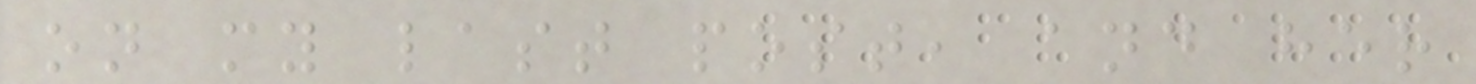on my last post, and her
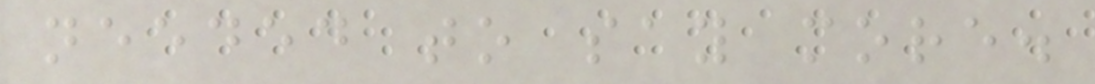needed to say more.
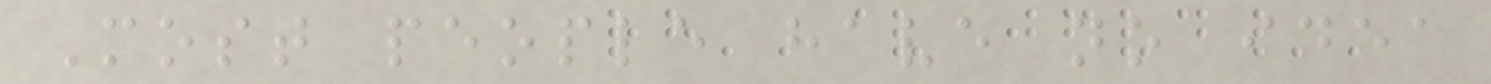Most people have no idea
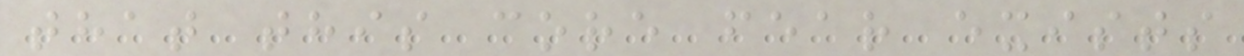that this core fear exists
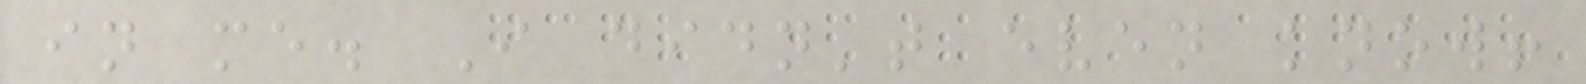in me. I didn't even know!
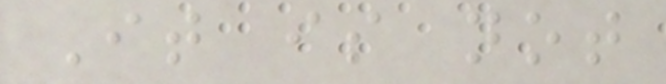It is not
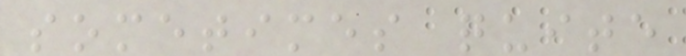sometimes quite
